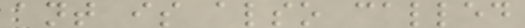ant is also called
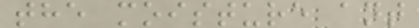the moisture ant
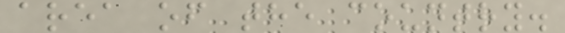area of the country.
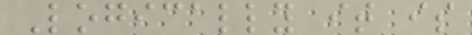Logically it is
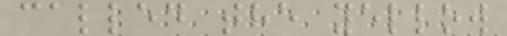called the yellow
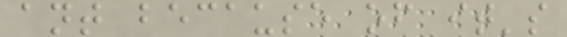ant because of it's
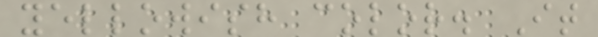yellowish color. It
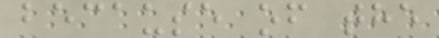because of the
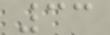33
